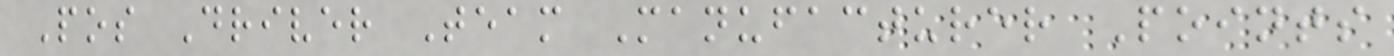Pos Driver Team Manufacturer Points
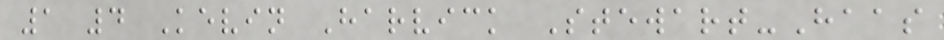1 4 Kevin Harvick Stewart-Haas
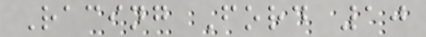Racing Ford 10
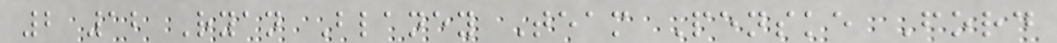2 12 Ryan Blaney Team Penske Ford
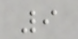9
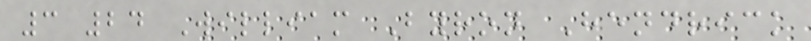3 24 William Byron Hendrick
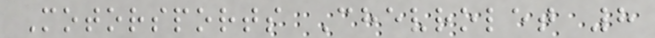Motorsports Chevrolet 8
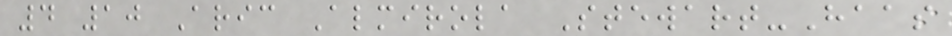4 10 Aric Almirola Stewart-Haas
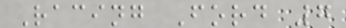Racing Ford 7
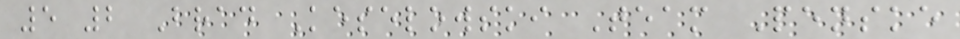5 2 Brad Keselowski Team Penske
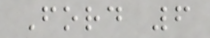Ford 6
